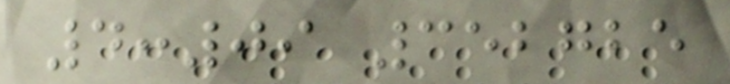4:09 352725
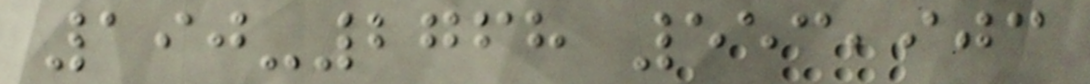190-2768 553,903
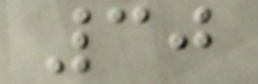30
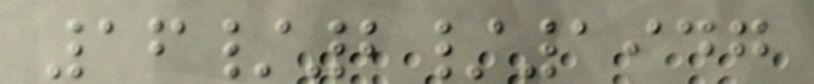16/2/1947
